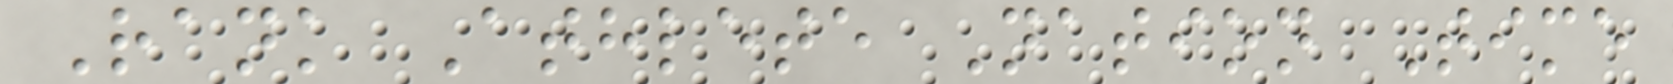Rank Athlete Nation Time
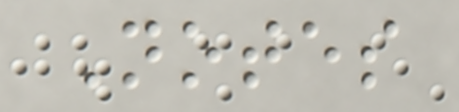Notes
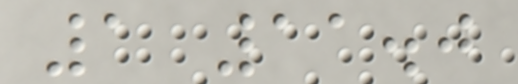1 11.0
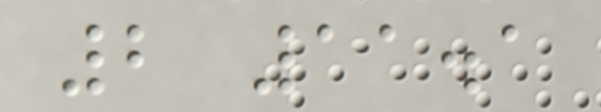2 11.1
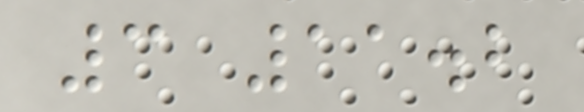3 11.2
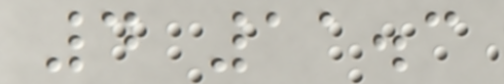4 11.3
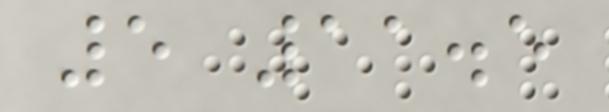5 11.5
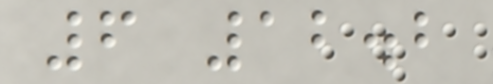6 12.2
